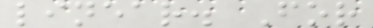linear. For
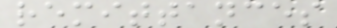remittances
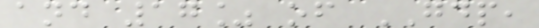and 17% of GDP,
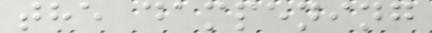the dampening
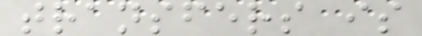transfers is
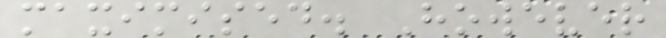maximised. However
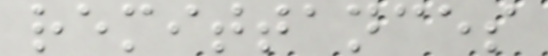remittances
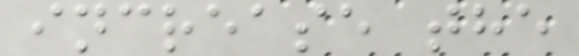increase the
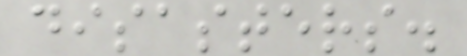disasters.
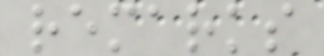remarks
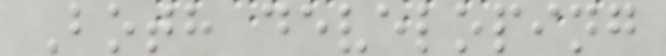Both developing
